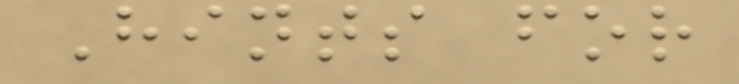Hints for
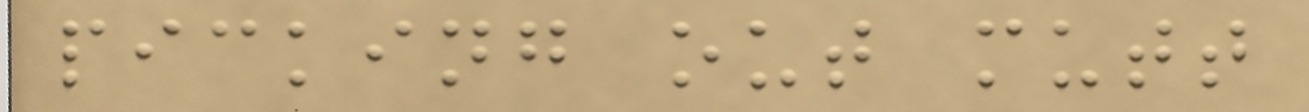picking out mutt
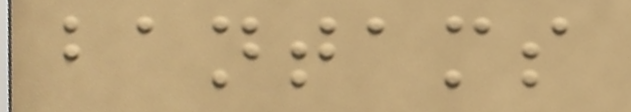bantams
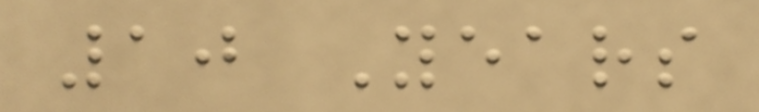10 Years
